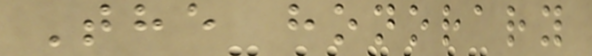The honorary
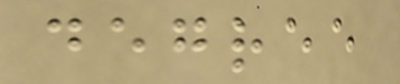degree
